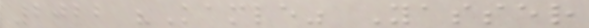2022 "Kamle" Yasser
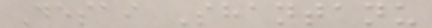Desai Shantanu
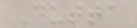Dutta
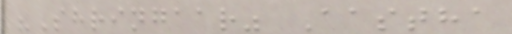"Shringaar" Aastha
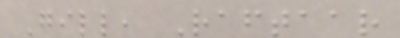Gill, Raftaar
